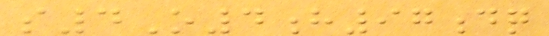s4O4h97dq
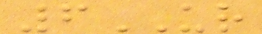6UR
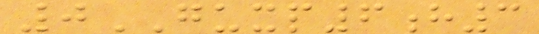0GUXP6h3
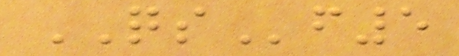QSf5
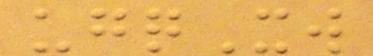ugqXw
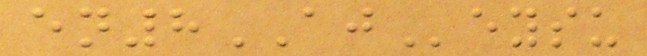en8AJeysu
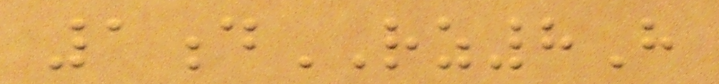1dRZ8H
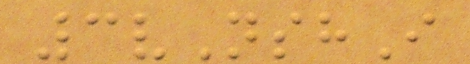3vNshI
